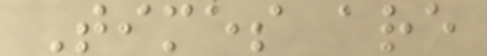Times are
